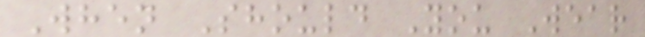When Should You Wear
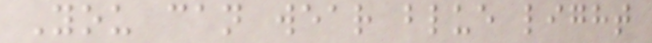You can wear blue light
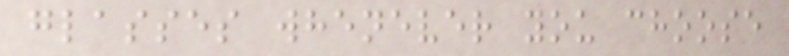glasses whenever you choose
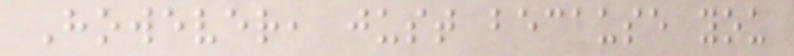However, just because you
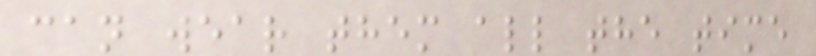can wear them all the time
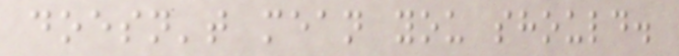doesn't mean you should.
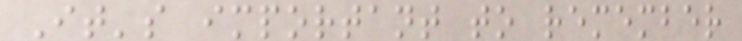It's important to remember
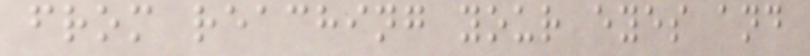from reaching your eyes and
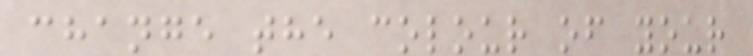change the colour of your
